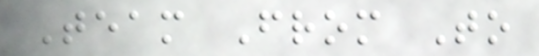Team From To
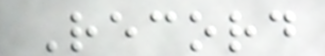Record
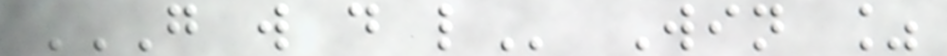G W D L Win %
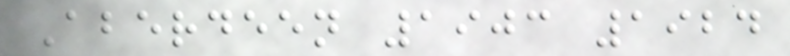Aberdeen 1903 1924
